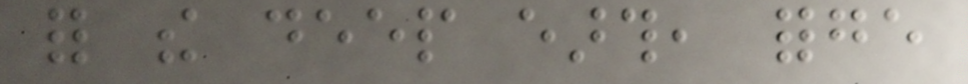for the deep earth, forge
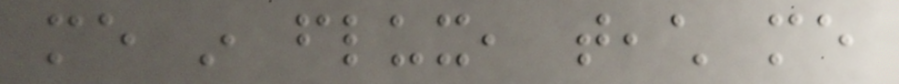me in flux, teach me
